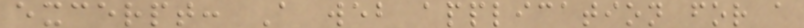excerpt: A web application for a
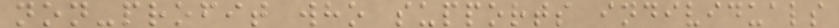non-profit who supports individuals
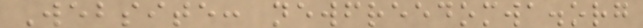Website: newfreedomwa.org
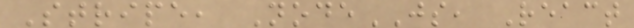Stripe, NodeJS, React
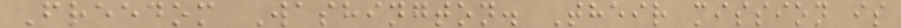Freedom Washington. Their mission is
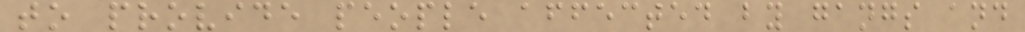to provide people affected by gangs and
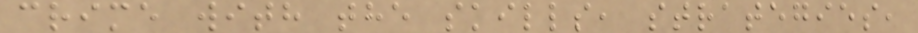crime with the skills, strategies,
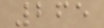265
